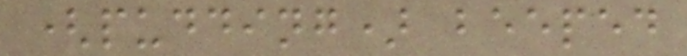(pudding) beeped
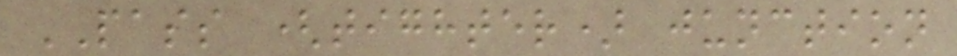PASS (tighter) junction
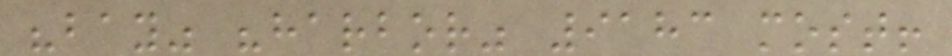"bay" "harbor" 9183 most!
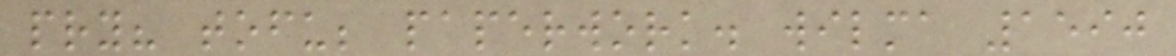pry? tofu; paperwork. wilma 1590
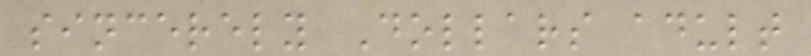sincerely Dollars adult
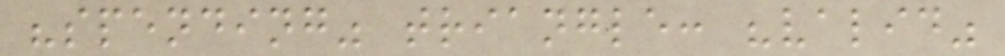"spending" triangle: "valid"
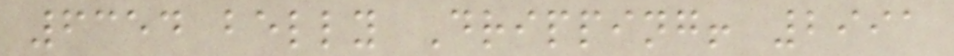6354 belly Dripping! 2991
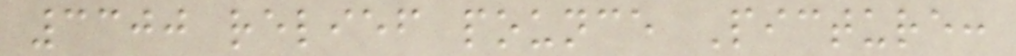3300 relief pounce Picture:
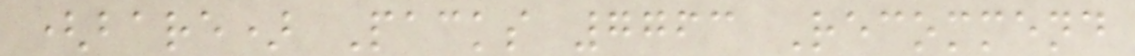(bare) Packs 7763 Recommend
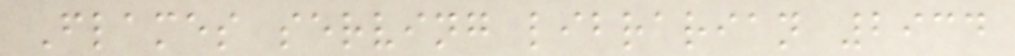Flames serving librarian 2934
